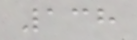138
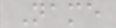Name
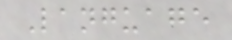Language
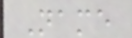Name
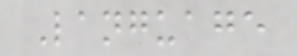Language
